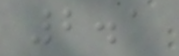2.1
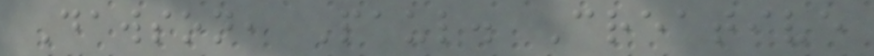Dawson, Paul. Creative
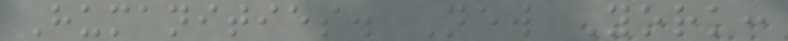Humanities. New York:
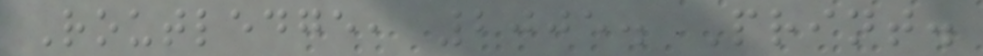Routledge, 2005. Print.
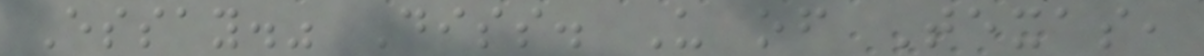Essay." Diss. U of Texas,
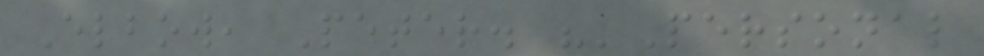Elbow, Peter. "'Personal
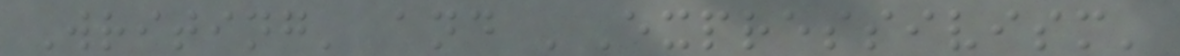Writing' and 'Expressivism'
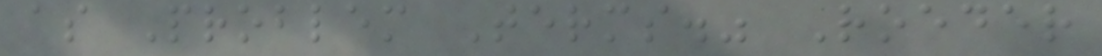as Problem Terms." Roeder
